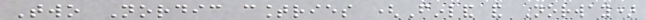Two Nordic countries (Finland and Norway)
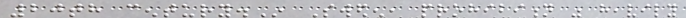20th century.In Sweden, prohibition was heavily
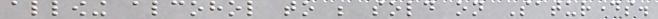allowing alcohol to be sold on Saturdays.
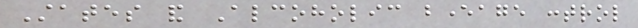States and Alcoholic beverage control
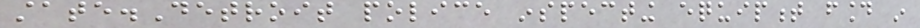state.Detroit police inspecting equipment found in
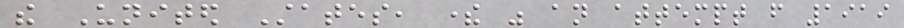the United States, there was an attempt from 1919
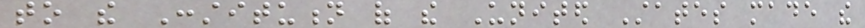to the Constitution of the United States made the
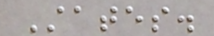States.
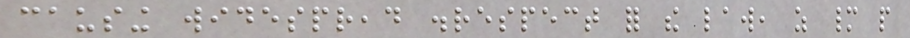causing widespread disrespect for the law, as many people
